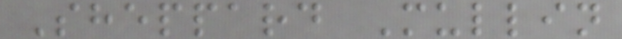Sheppard Mullin
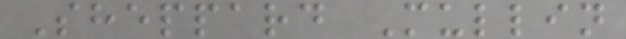Sheppard Mullin
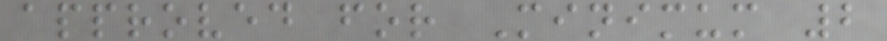approved for Minimum 2
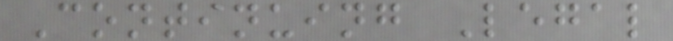Continuing Legal
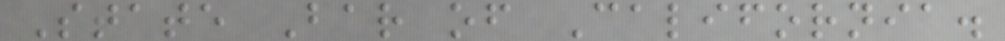State Bar of California.
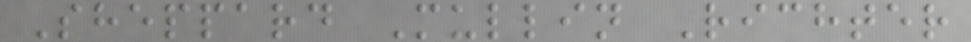Sheppard Mullin Richter
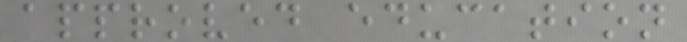approved education
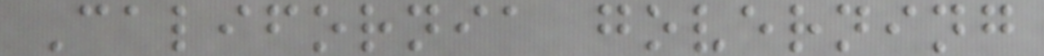California governing
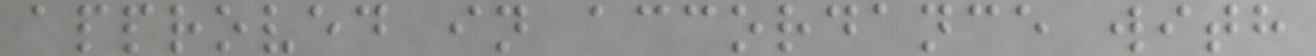approved in accordance with
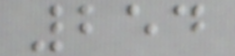254
